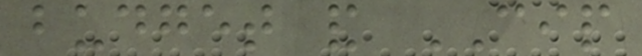budget and CIP
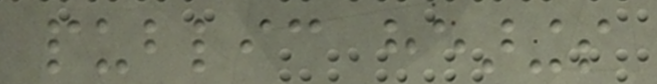public hearings
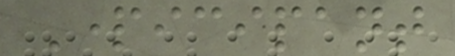Participant
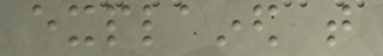explained that
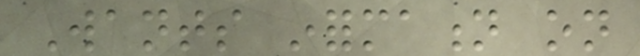Wants information on
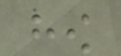how
